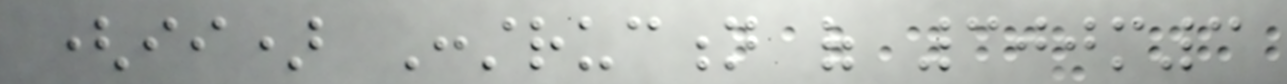(ii) Construction of 300m3
